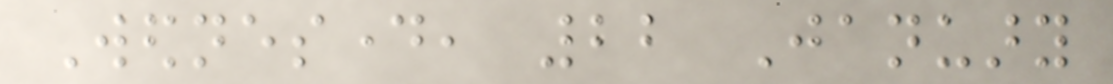Wednesday, 22 January
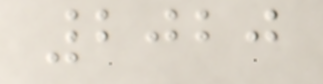2020
